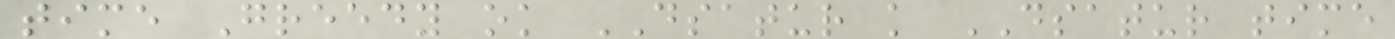time Greedy ok DSATUR k DSATUR time
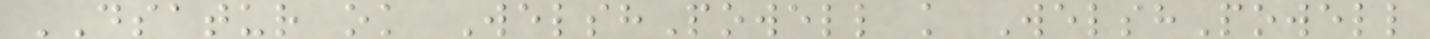DSATUR ok WelshPowell k WelshPowell
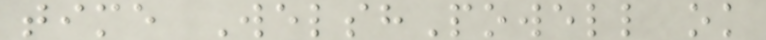time WelshPowell ok
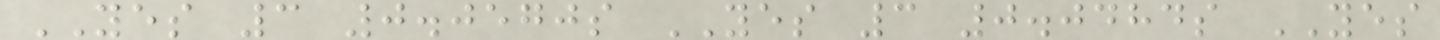YES 3 0.0570s YES 3 0.0484s YES
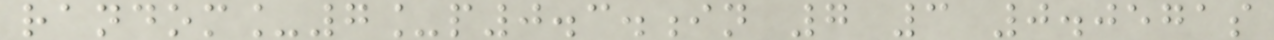random_7_p0.3.in 7 3 0.0571s
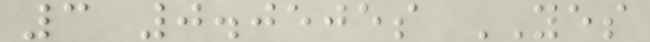3 0.0505s YES
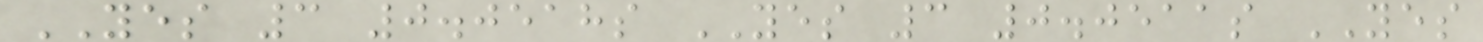YES 3 0.0518s YES 3 0.0511s YES
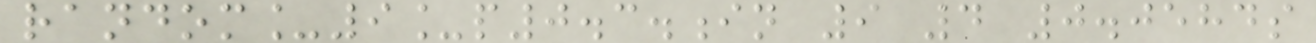random_9_p0.3.in 9 4 0.0584s
